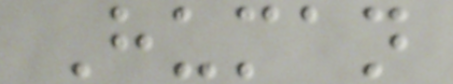Human
